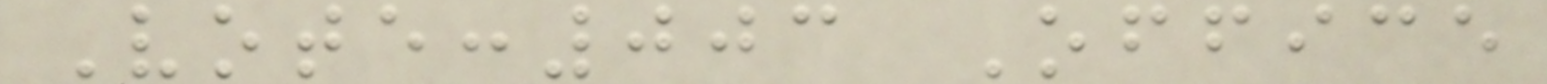Vote:003 Office
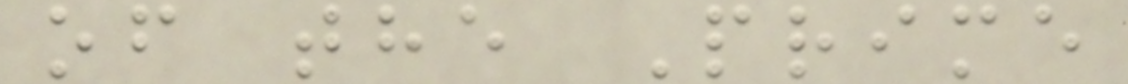of the Prime
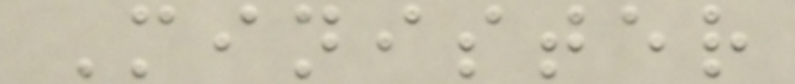Minister
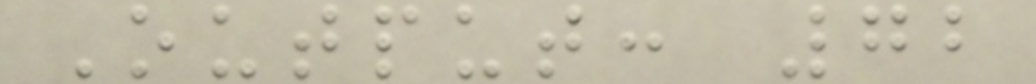Output: 72
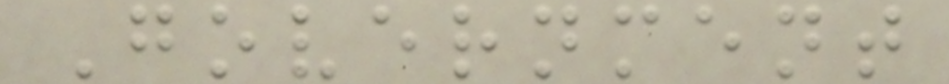Government
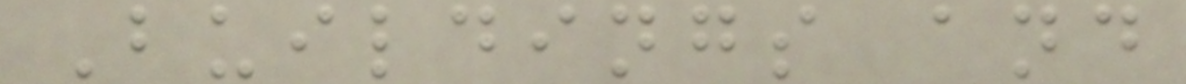Buildings and
